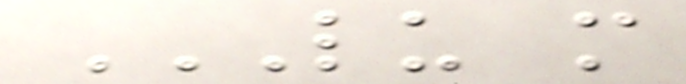LU M
